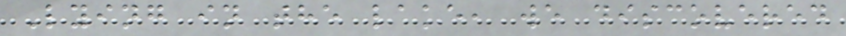Lying in the lake, we discovered
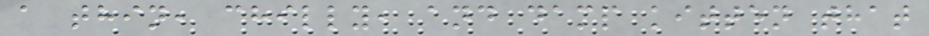a thin, chilly, and damp kitten that
